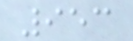953
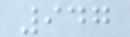947
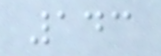143
